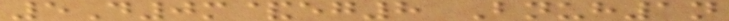5D0m&eg8 Bnuh1n
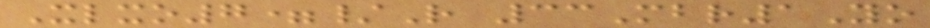Xlxo7=/R 33Mbr1Yo
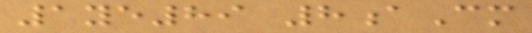1ye89 8aCm
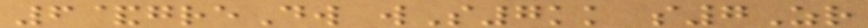6&greDw wS7kk s7Zr
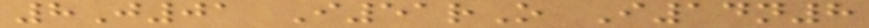8J01 I51rO I14n8
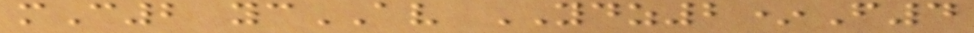mC2 ycAV YDZ2*F4
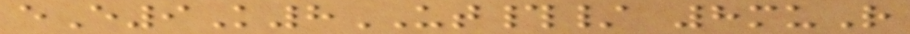eE9K8UT#/ 8muR
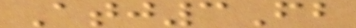Atj3Fb
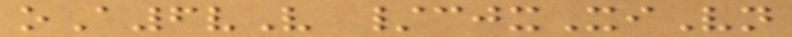oA6vV /cjxXiVn
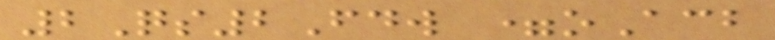2Qs2Fdw =oAcb
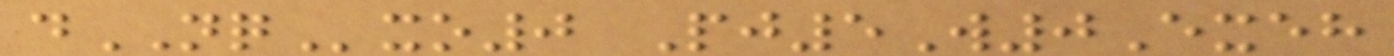dNQxo0 Pj5W0Exeh
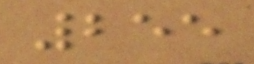255
